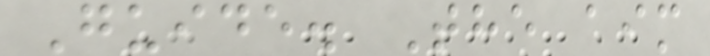Guide. The aim
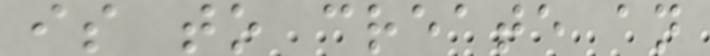is to create an
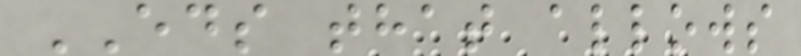EDS that allows
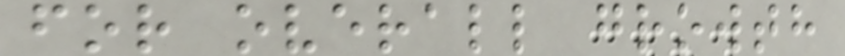for overall growth
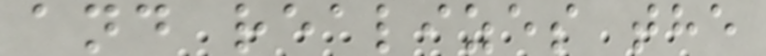and realizes the
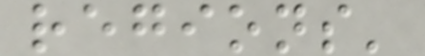regions'
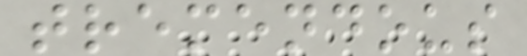tremendous
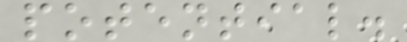potential.
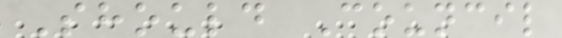Should Council
